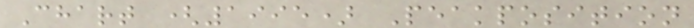Chart (1995) Peakposition
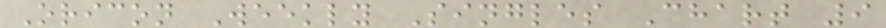Oricon Weekly Singles Chart 9
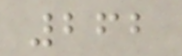262
